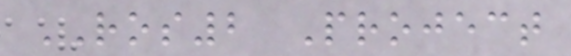ROS2 Project
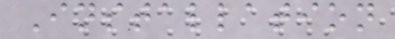Installation
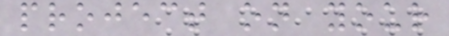project on your
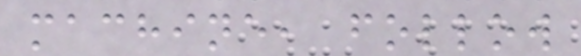machine, follow
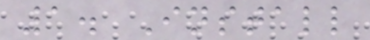1. Install
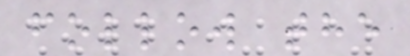follow the
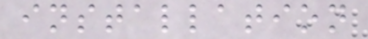installation
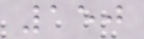150
